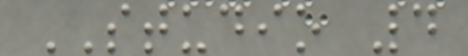STUDIO 4
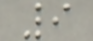9
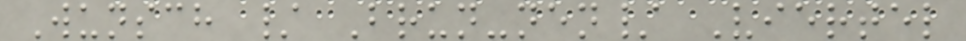Wunsch / Brun-nen/ Viertel
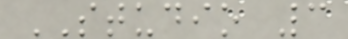STUDIO 3
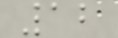12
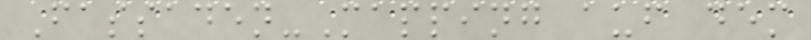Fassaden-Mapping auf dem
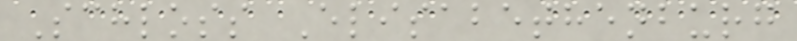Schloss Elisabethenburg
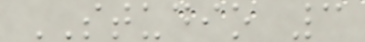STUDIO 3
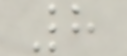8
